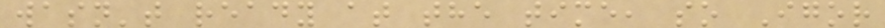wasn't ready at the time, so Igor
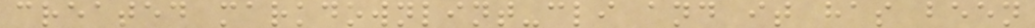created markdownlint-cli and it has been
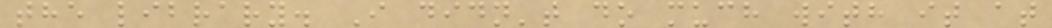the library. I didn't do much with it at
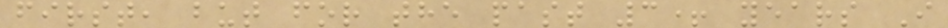first, but for the past 3+ years I
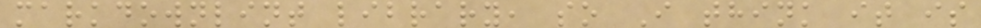markdownlint library, so I think it is
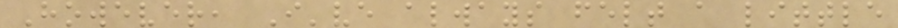However, I've always felt a little
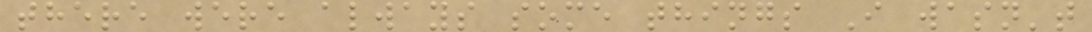there were always some things I wasn't
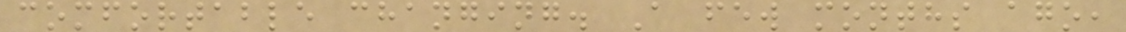comfortable changing. A few months ago,
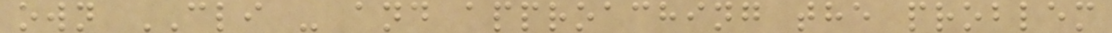own CLI - and approaching the problem
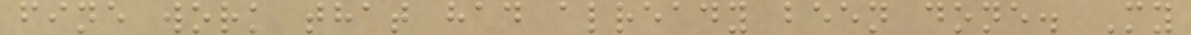fine work that had already been done. My
